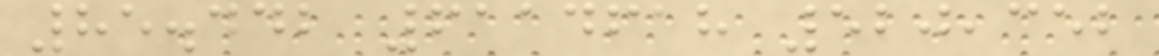85.442 6114618 520,352
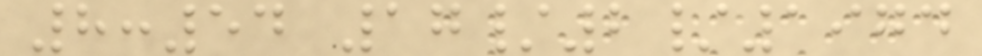8:54 17/2/1974
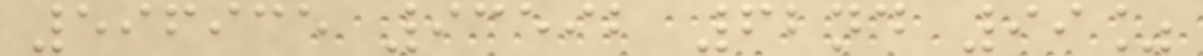596935 93592 62nd 99%
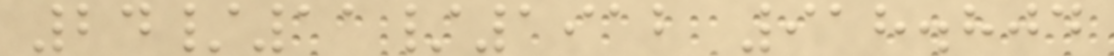24/11/1912 918.804
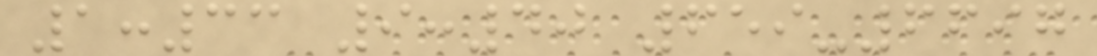1:33 9:40 659-6697
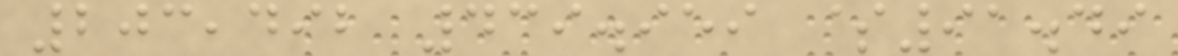203,492 439.959 $91.49
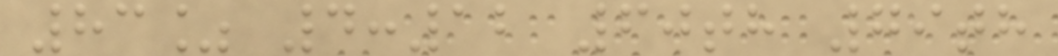83% 4:12 60th 79th
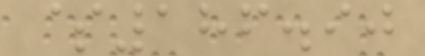$186.90
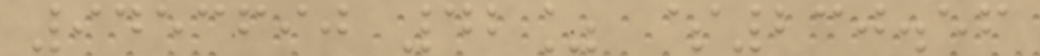9453690 42% $230.56
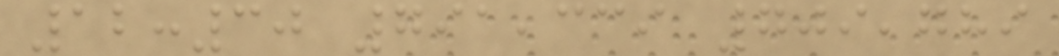12:30 791,339 709,789
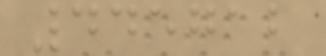445712
